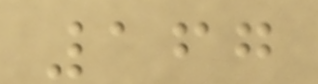167
